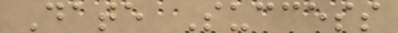Date Success
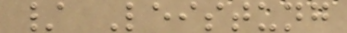/ Leistung
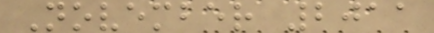November 2011
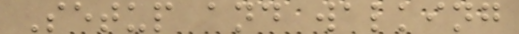Setup and walking
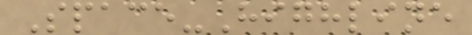Space-Highline
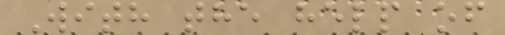With the help of
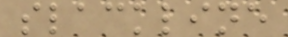slackline
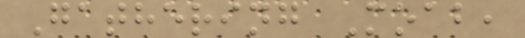Gathering Moab,
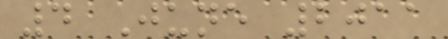4 June 2011
